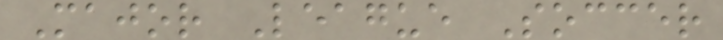Major League Soccer
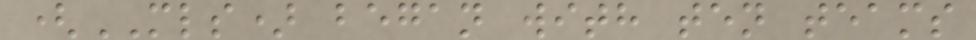(MLS) began with ten teams
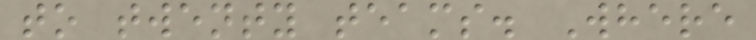to twenty teams. Where
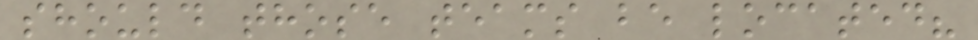should those teams be located?
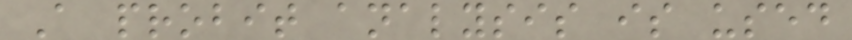A probit analysis is used
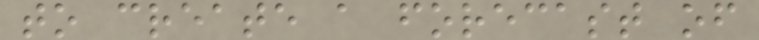to create a forecast of
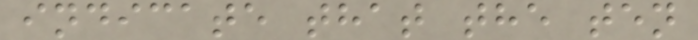indicate that the ten
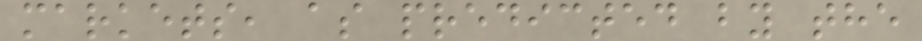markets, as predicted by the
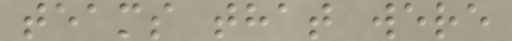teams that were
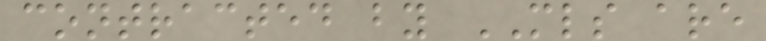contracted by MLS are
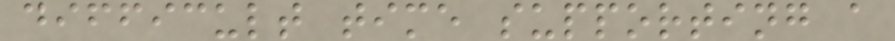difficult time supporting a
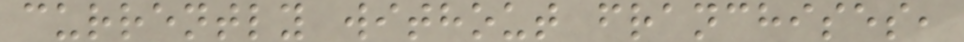currently without franchises,
